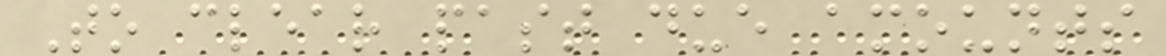To clear past due amounts
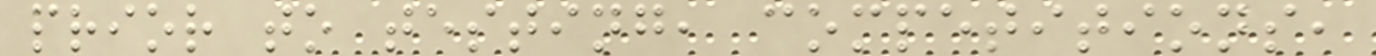prior to testing, competitions,
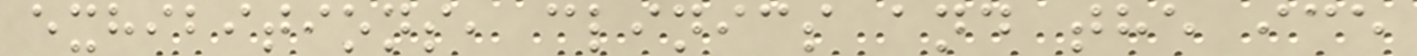exhibitions, clinics and the ice
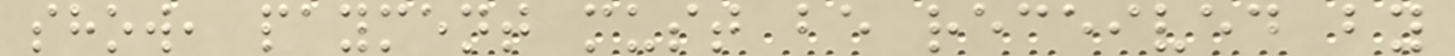show, payment must be received by
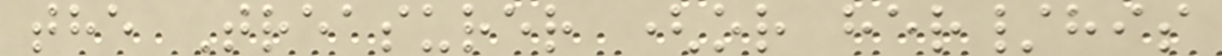the Treasurer (or her/his
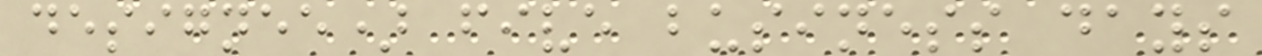designee) five business days
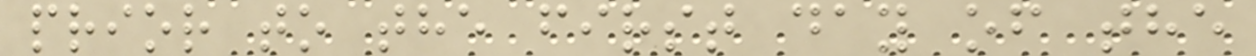prior to the first day of the
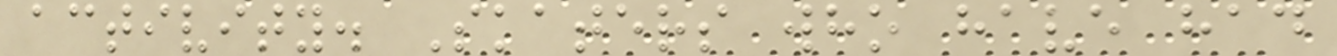activity. Skaters who have had
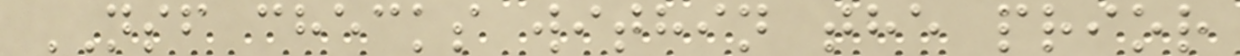NSF checks within the prior
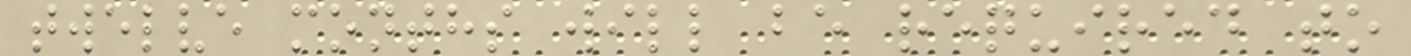twelve months will be required to
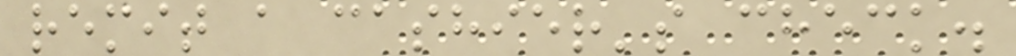remit a cashier's check.
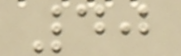40
